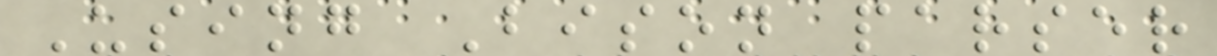Using Bison parser
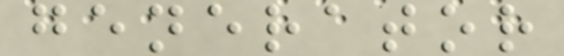generator
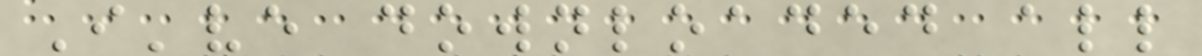I've downloaded all
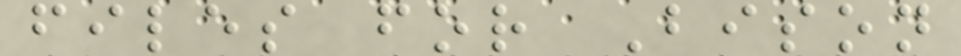files for Bison
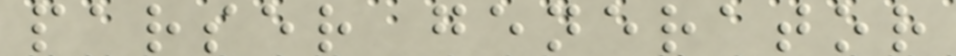parser generator
